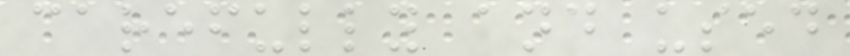carefully and used
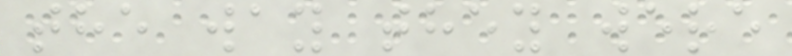the way they were
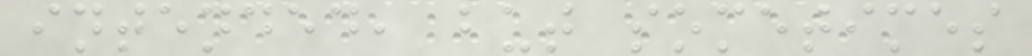intended, but sometimes
